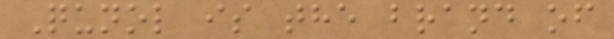Qunol is the brand of
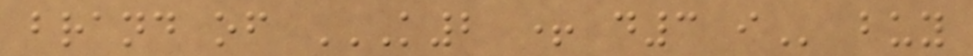brand of K2 + D3 I buy
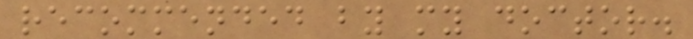recommended by my doctor.
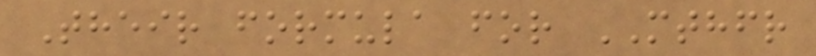Their formula for MTHFR
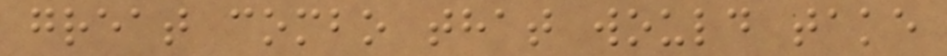great combo that would take
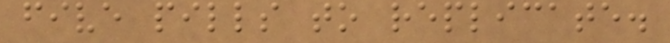five pills to replicate.
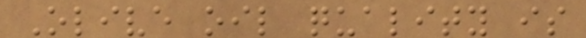Olive oil quality is
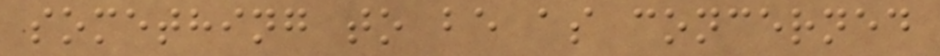something to be as concerned
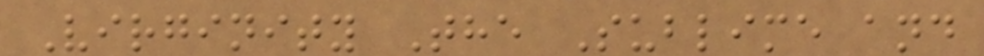Virginity The Sublime and
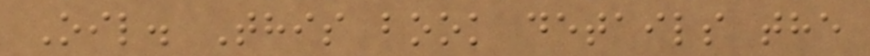Oil. This book details the
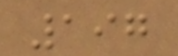197
